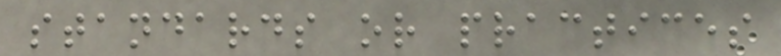standards or practices
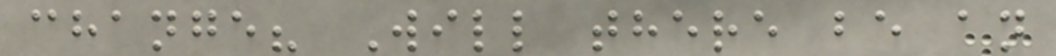change? Will there be an
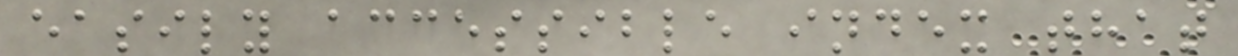easily accessible index that
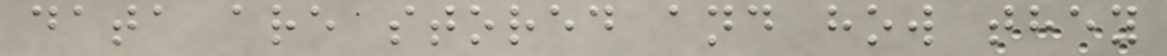data are stored and how they
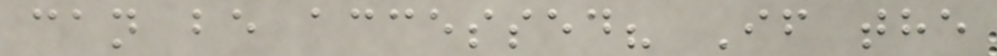can be accessed? If the
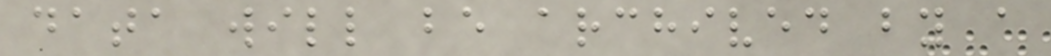data will be archived by a
